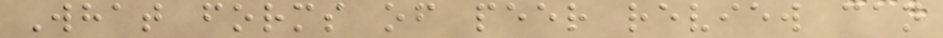What forms of peer review can
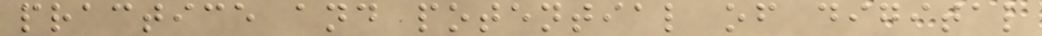practice and potential of digital
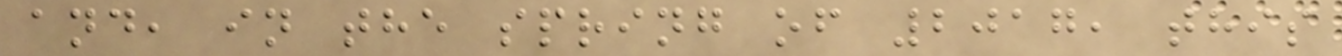and, in the spring of 2017, this
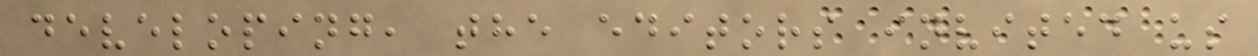developing, the editors invited us
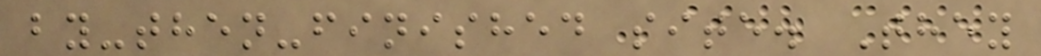by-then-finished site. They
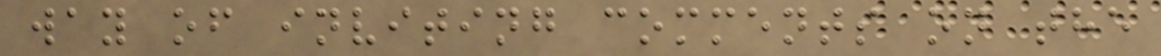way of inviting comments on the
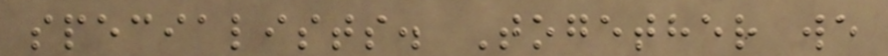specialists. Together we
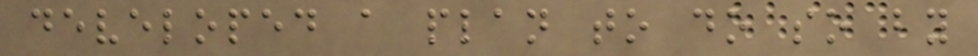developed a plan to do so by
